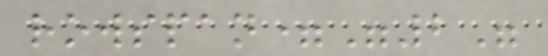rowspan="2"
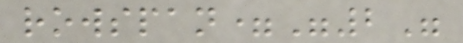rowspan="2"
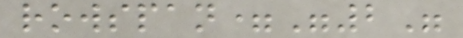rowspan="2"
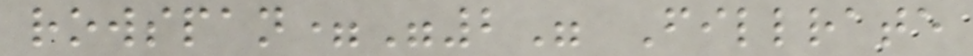rowspan="2" Fillrate
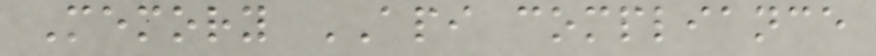Memory API compliance
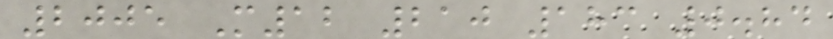2005 M12 210 183 0.84
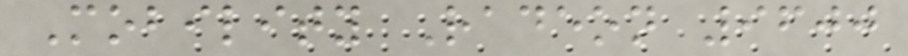Mobility Radeon 9600
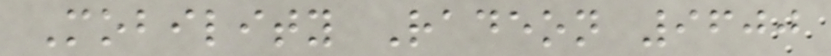Mobility Radeon 9600
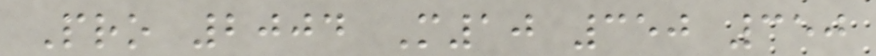Pro 2004 M10 350 350
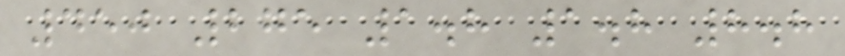450 275 1.8 1.8 8.8
